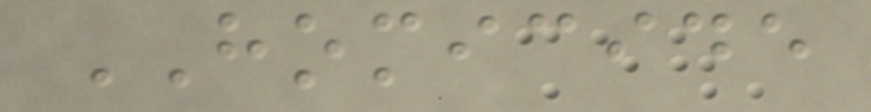HOMICIDE
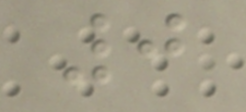0
